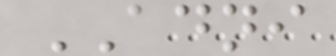ADNI
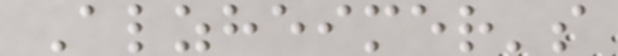Alzheimer's
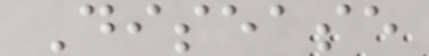Disease
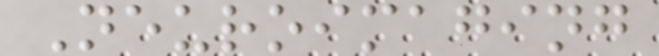Neuroimaging
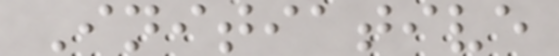Initiative
